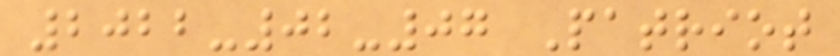2022-02-07 Patriot
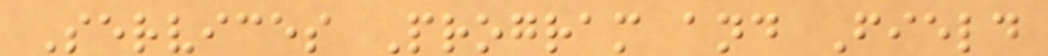Services Program and Field
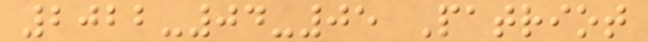2022-04-05 Patriot
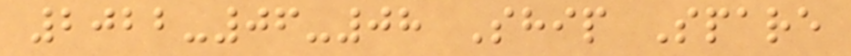2022-06-08 Ship Spare
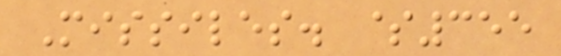Missiles. $355
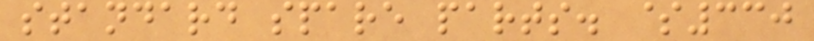standard spare parts. $330
